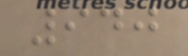940
